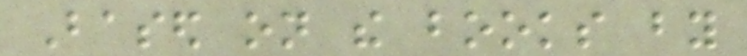Based on the books by
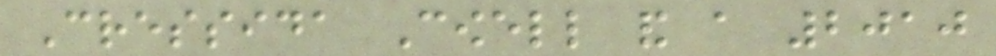Cressida Cowell and a 2010
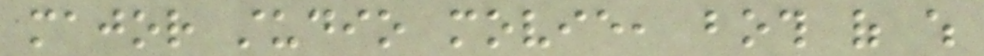major studio movie, both of which
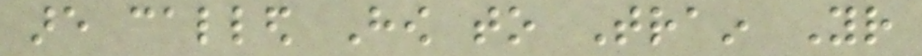are called How to Train Your
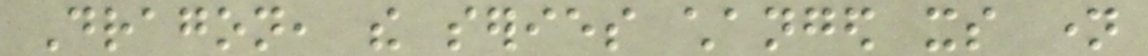Dragon, the series changed its name
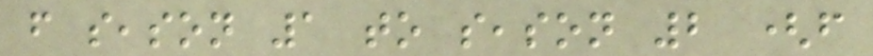from season 1 to season 2 (from
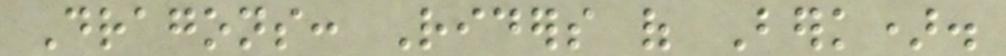Dragons: Riders of Berk).
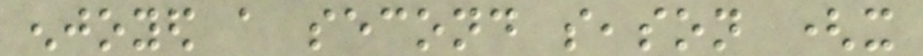enjoyed a second season (it
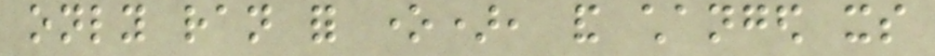only ran for one), and changed its
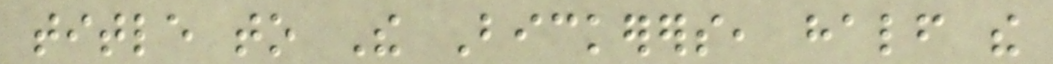title to The Bickerers, half the
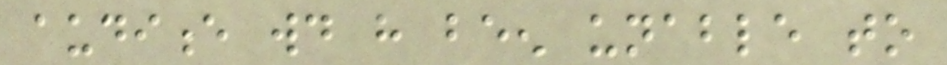audience would have been unable to
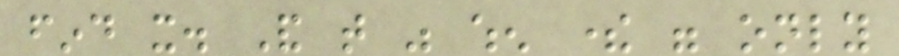find it. And that was when there were only
